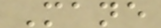Mane
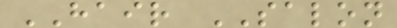HAIR SALON
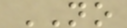NO
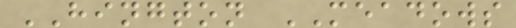HINGTON MEADOWS
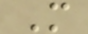M
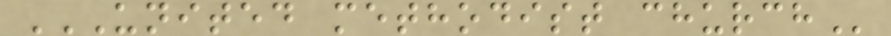UNITED METHODIST CHURCH
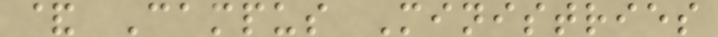& Campus Ministries
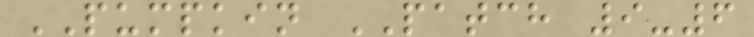PUMPKIN PATCH 9-6
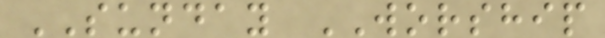SUNDAY WORSHIP
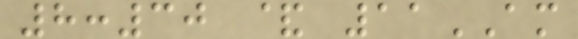8:30 & 11AM
